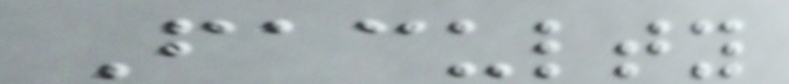Faculty
